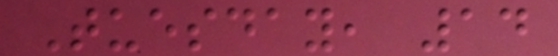Tuesday, 14
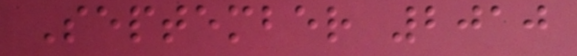September 2010
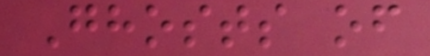Ghosts of
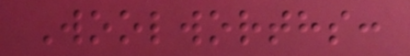Woolworths:
